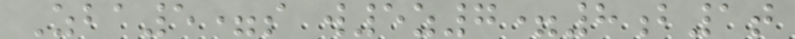Zba5=s w5z7=8b1t
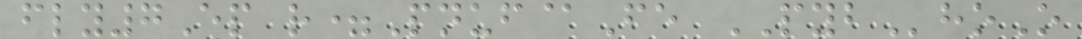fly7Ep r=Pnuf@Fe PYBhoO
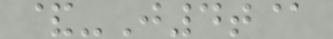&-J4t@
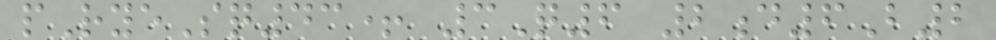pRyeSq43+ 3Q6 2d6B2
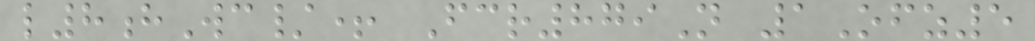l8hWc/+ Fcr879N 1Ofz5
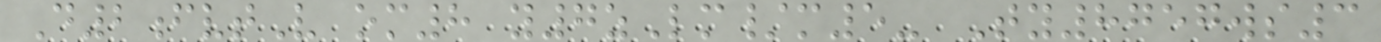D2fvtV om8 y7zLm/m5- Ty8757ws3
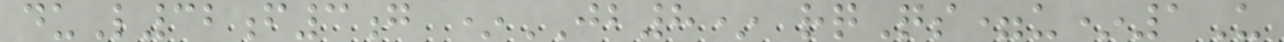duL32f3g *JB8* rqQs=u*1U
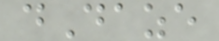dDaze
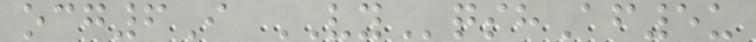ocg6I VYqshAf5u
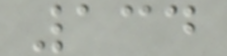134
